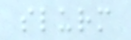slurm
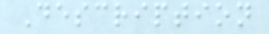Description
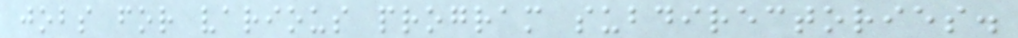jobs for various program subdirectories.
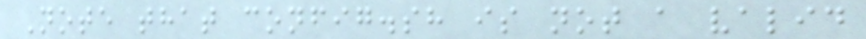Note that config.sh is not a valid
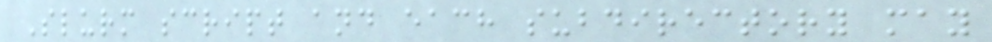Slurm script and each subdirectory may
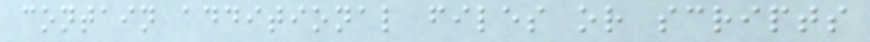contain additional files or scripts
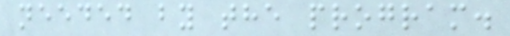needed by the program.
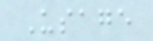Usage
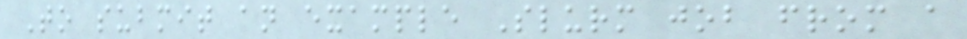To submit an example Slurm job from a
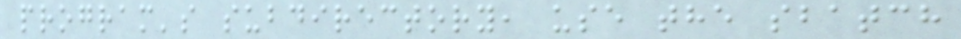program's subdirectory, use the sbatch
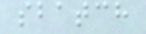sbatch
